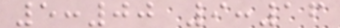5:00 9:16
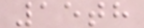15th
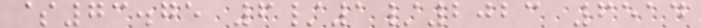$73.75 6/1/2023 6514
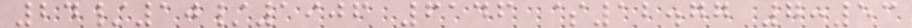24/10/1906 6146 $12.77 7:53
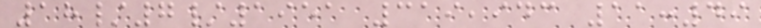18/7/1951 319,943 11:49
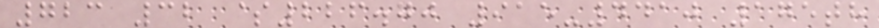723 32 $226.70 915-4410 175th
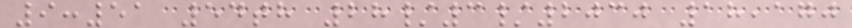9:51 54th 28/3/2030 18,170
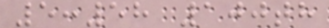5:58 100th
